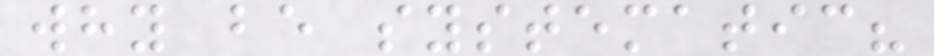why be systematic?
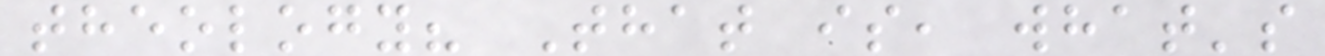theology? That is, what's
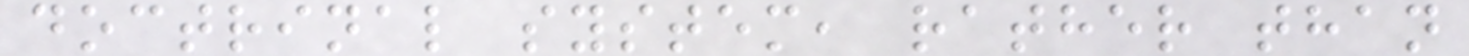doctrinal system, rather than
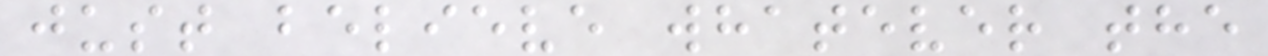just believe whatever the
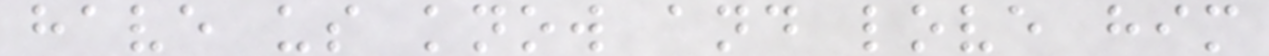have us know and love him
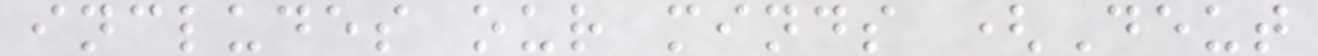includes our minds (Deut
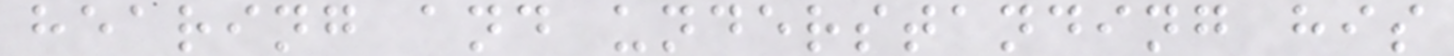hearing and understanding his
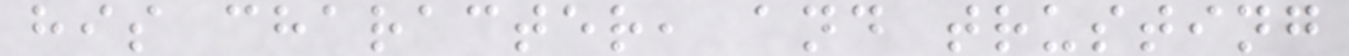his character, and trusting
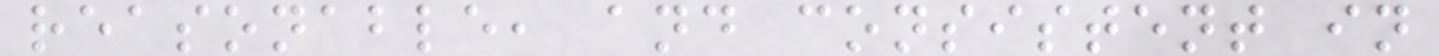reasonable, and consistent in
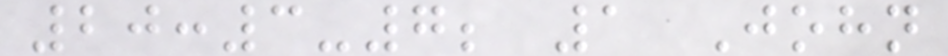20:3-7; 1 John
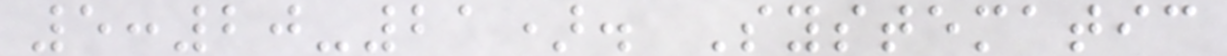5:20-21). Systematic
